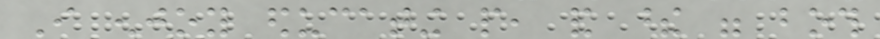I enjoy educating people, and these were both
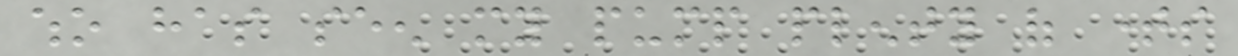who has seen my pump plenty of times
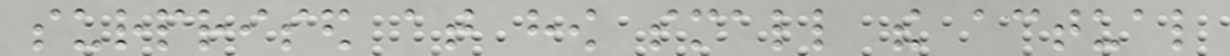surprised at how small the actual
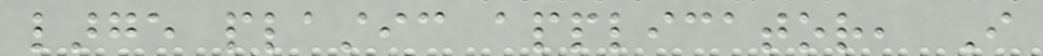large plastic applicator, I
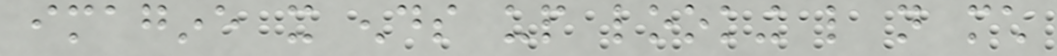imagine it ends up looking like not much
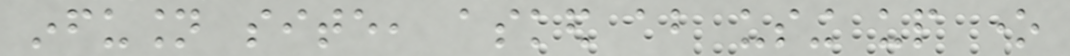infusion site, asked about using up one
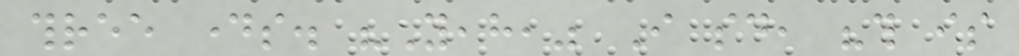three days. "Yeah," I said, "this is
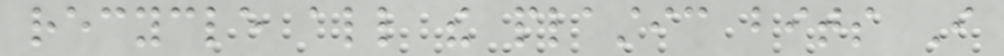recycle all the plastic bits I
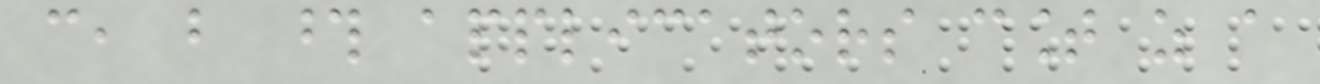can, but those applicators count as a
